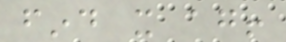find it again!
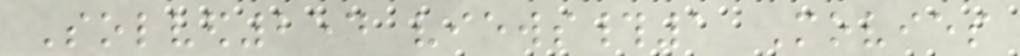Solved254 views#1 Movies
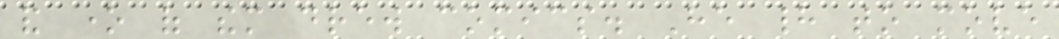and one of them drew comics. He had to move
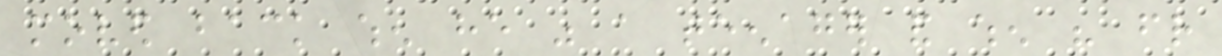moved back when he was a teenager and when his friend
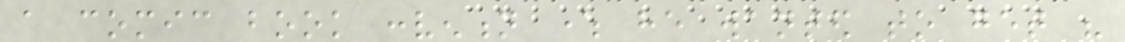a comic book convention where he wanted to get his
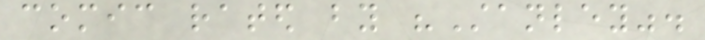comic rated by "Stanley".
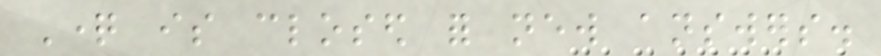Question is closed for new answers.
